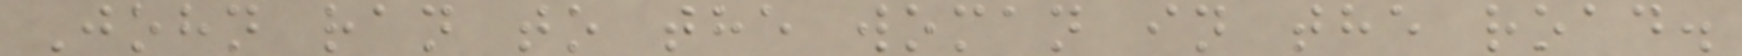John ran to the woman in the road.
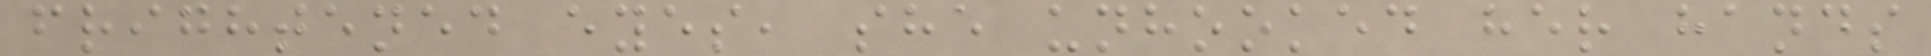frightened eyes, she unhooked her hands
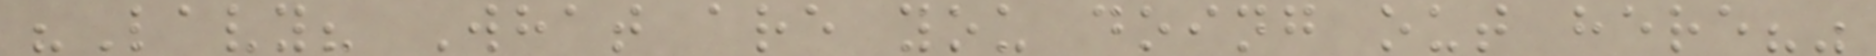"Lavy? What are you doing out here?"
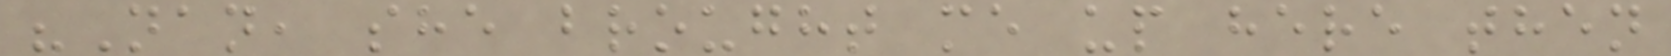"Nan, she brought me up here then
